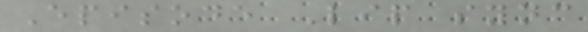Episode Lip sync
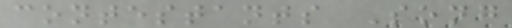contestants Song
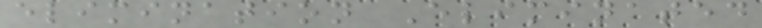elimination Eliminated
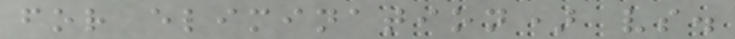for elimination) vs.
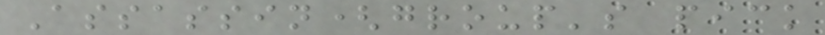Assassin(group's pick
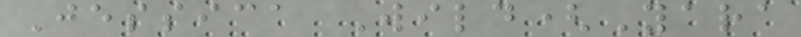Jessica Wild(Yara
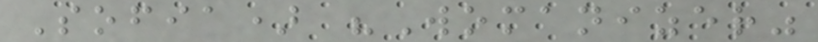Sofia) "Womanizer"
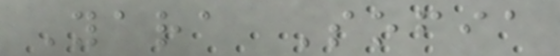Yara Sofia
